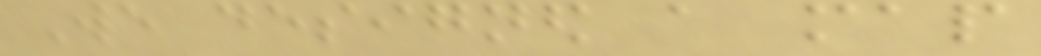We designed a map
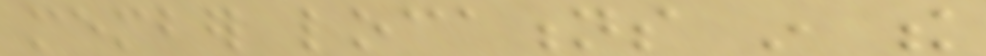member locations in the
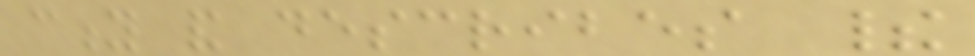city and describes their
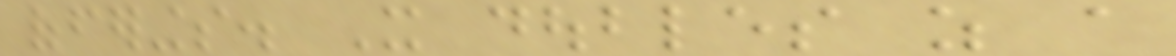offerings. It doubles as a
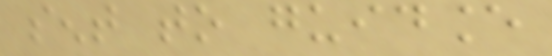sent to guidance
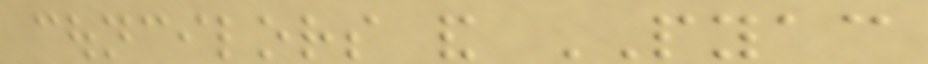councilors and PYAC
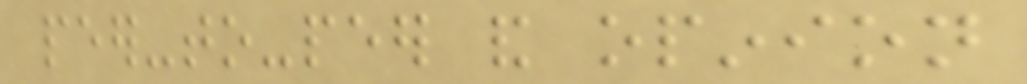peer-to-peer and opinion
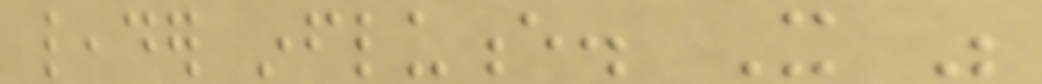leader influence. It was
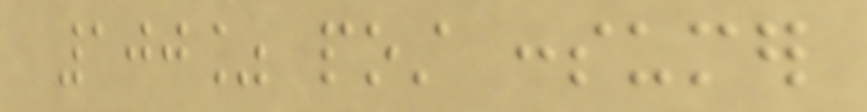100% post consumer
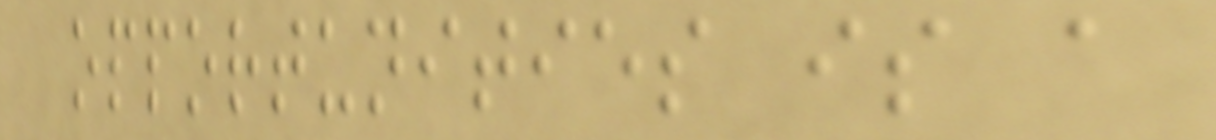opportunities is a
